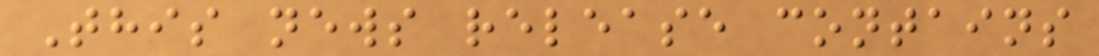This news release contains
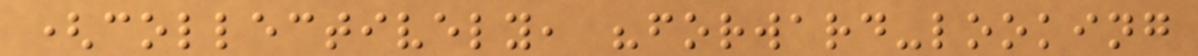(collectively, "forward-looking
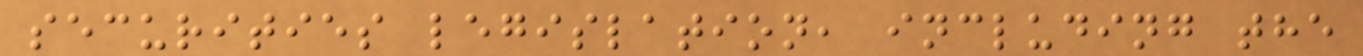securities legislation, including the
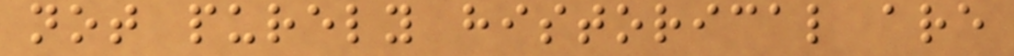not purely historical are
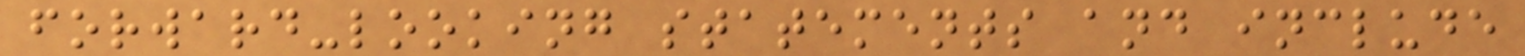forward-looking statements and include
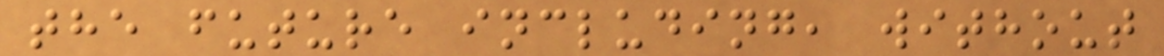the future including, without
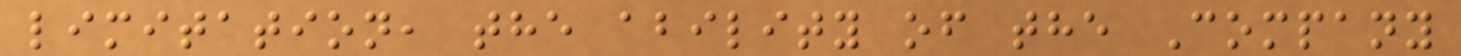limitation, the ability of the Company
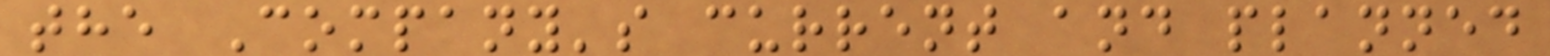the Company's current and planned
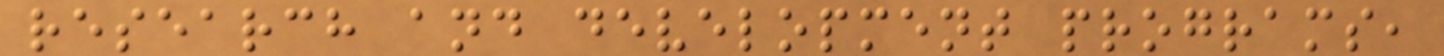research and development programs,
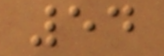54
